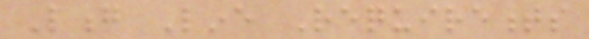Long Line Requirements
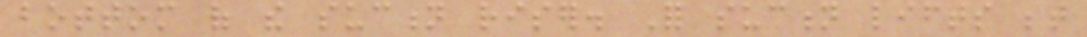bottom of the suction riser. For suction lifts between
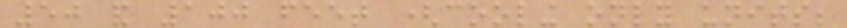50 and 100 feet (cooling only units;
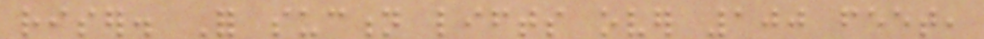riser. For suction lifts over 100 feet,
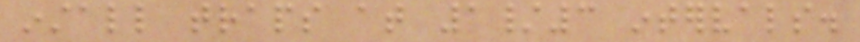install traps at 1/3 intervals.
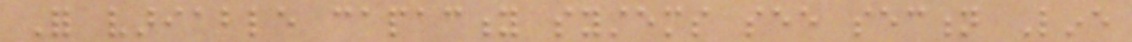For variable capacity systems see section Line
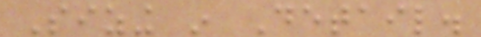Sizing in Detail.
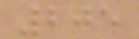205
